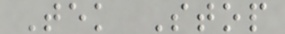Tek Stop
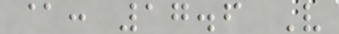@: 17.6 V
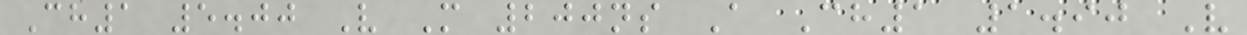Ch1 5.00 V M 200ns A Ch1 1.90 V
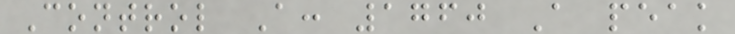Control A: 1760 A peak
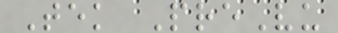Tek PreVu
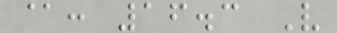@: 16.3 V
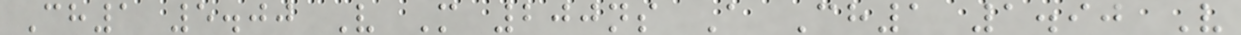Ch1 5.00 V M 200ns A Ch1 1.90 V
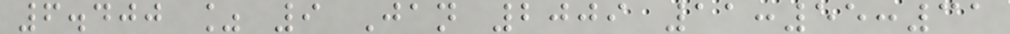6.400 % 9 Jan 2009 11:55:31
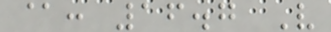@: 16.7 V
